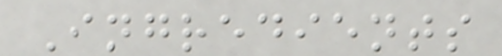Ingredients
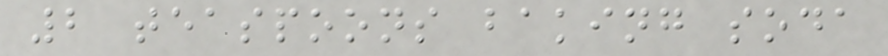2 teaspoons baking soda
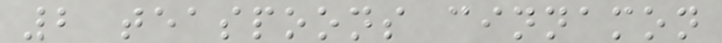2 teaspoons cinnamon
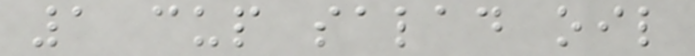1 cup salad oil
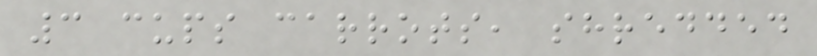3 cups carrots, shredded
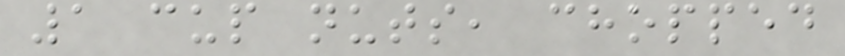1 cup nuts, chopped
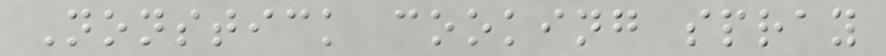Nonstick cooking spray
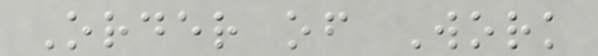Order of Work
